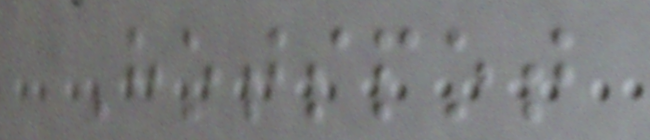Hotspot
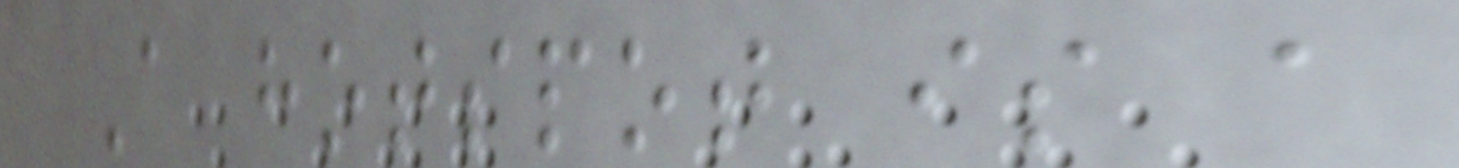A hotspot is a
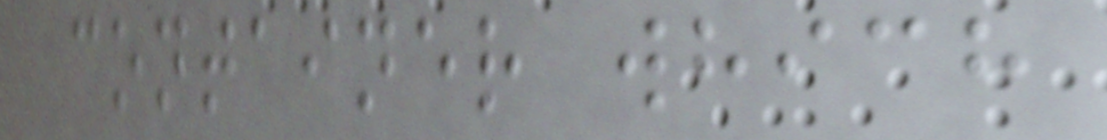container which
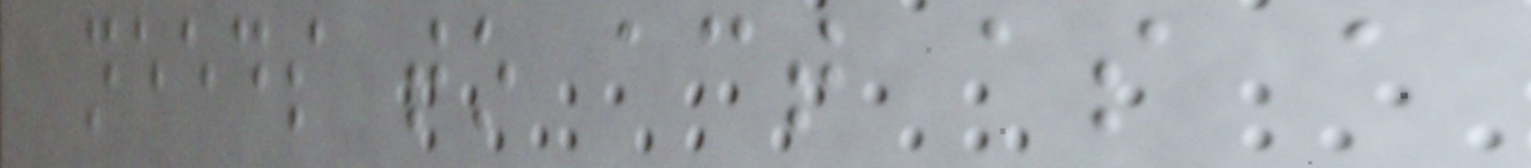needs to act as a
